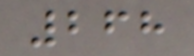268
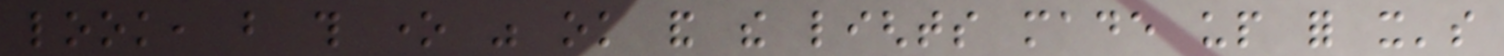look, but this one was ok and the lights made up for it's
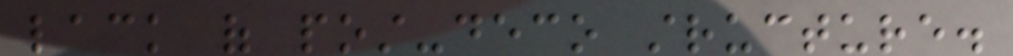lack of post-deco structure.
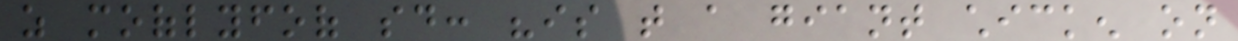as mooflyfoof said: "is that a giant chicken on
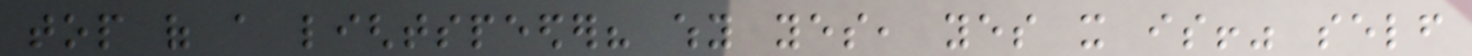top of a lightspeeder? why yes, yes it is!" self
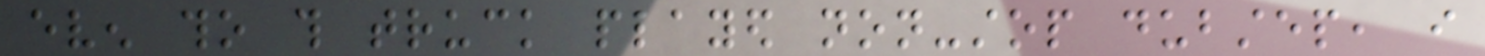even tho this truck played non-stop dubstep, i
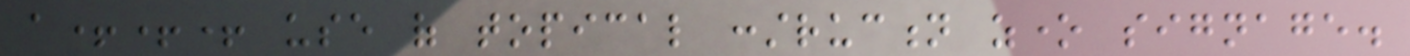a+++ use of topical construction zone signage.
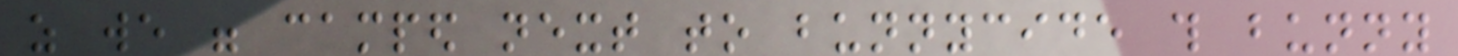as we were camped next to bunnycide this bunny
